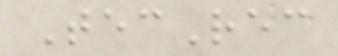TecRec
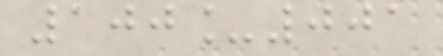100_001
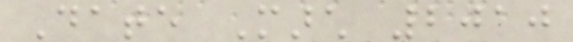Date March 2010
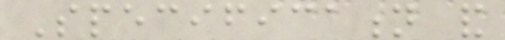Specification and
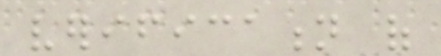verification of
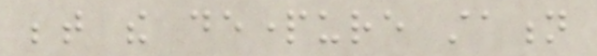between the departure station
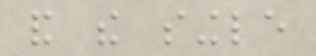and the single
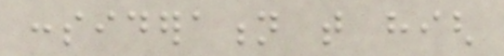consideration that high
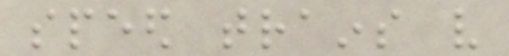speed trains very
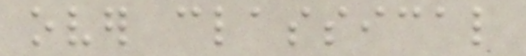over classical
